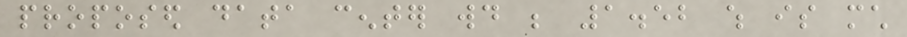proposed data center would be 1.52 which is much
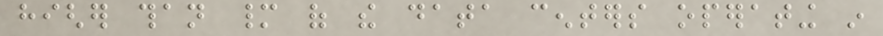higher than many of the data centers operating in
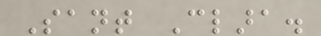Sant Clara.
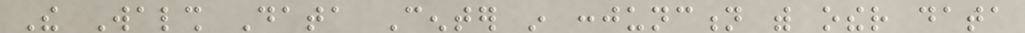The Walsh Data Center in conjunction with other data
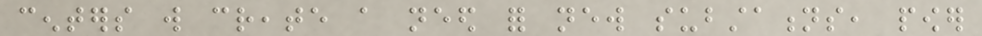centers will create a need for new substations, power
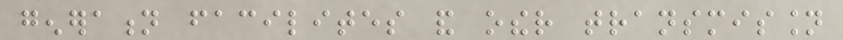generation facilites and other transmission
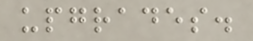upgrades.
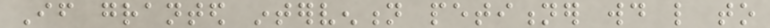If granted intervention petitioner would like to
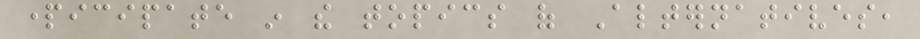participate in the topics of Alternatives,
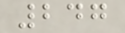247
